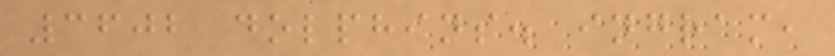3602 dolphins. ingram,
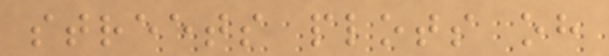streets plots oh
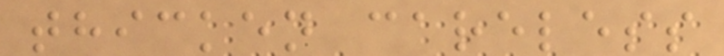thicken careless
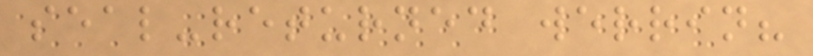seal-returned werrin?
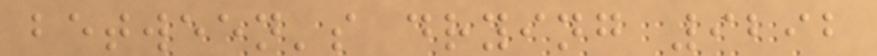between's drying 9292
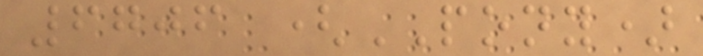6706 (PONY)
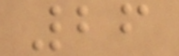26
